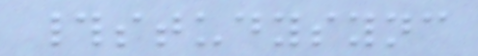#studysync
